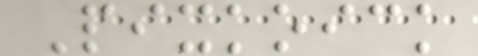Pixkoick
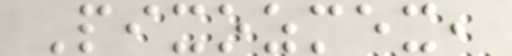Pixozmex,
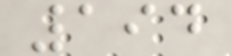194
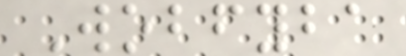Wobfyba
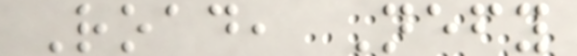Road, Nefy
